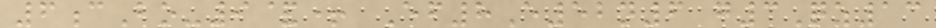6cBo-9&+ Ef8E52n6 g3Qz13
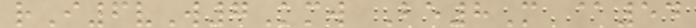rI6vW7Kmw Be8M @54
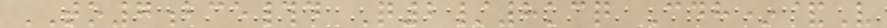TO7bce#d Q2/8kcq Cdh*&V
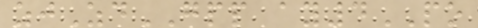zjZdGPP ay4PO
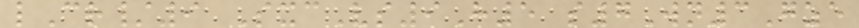lCr/9 SxcVs9H5 s7Wn3Gze
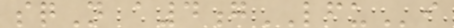sqN a4gLFUi
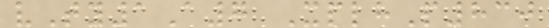vTy1A7 XplhP830
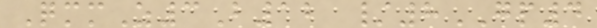QmmZ3B12 /8GP4
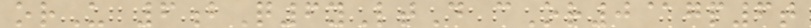orU 6bQ6yLtD cOr0@gp6t
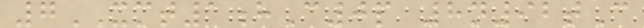7XMT1hC0p 8n92tC
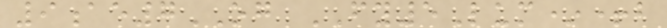9ae7OG FY5Lum*+b
